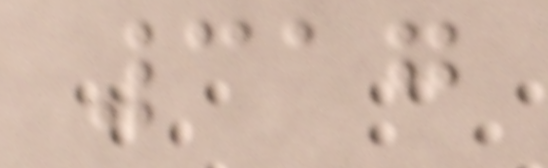317
